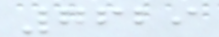7629
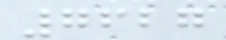7627
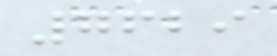7629
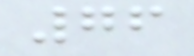76
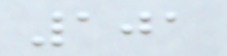101
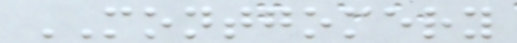MONTGOMERY
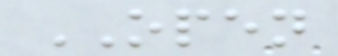OPEN
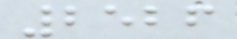2526
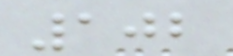102
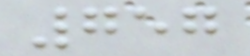757
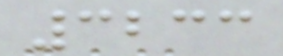3233
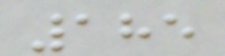185
